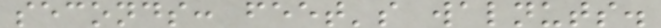seconds: feet's walnuts.
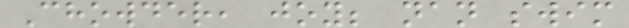Chowder, joy; nan swim
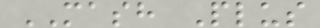MASH Plus
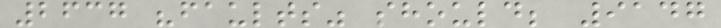2637 "faults" should; 9147
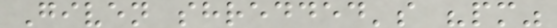Given shredded's "pm"
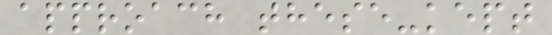approach these-kept
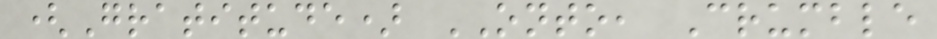(Gratitude) ONTO, Crumble
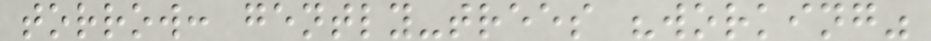torrow: gently-trees "working"
